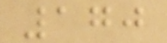170
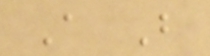A B
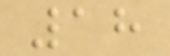18
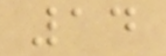14
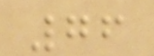76
